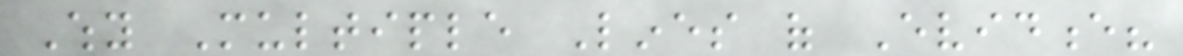Why Multiple Lines of Evidence?
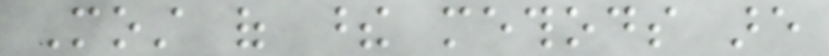Most of these methods are
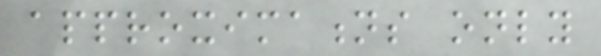approximations only
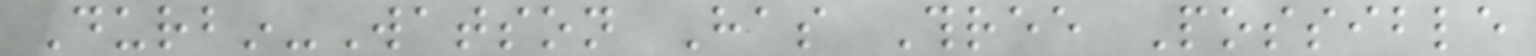Durbin-Watson Has Three Possible
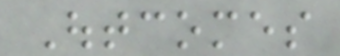Outcomes
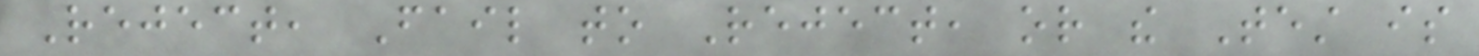Reject, Fail to Reject, or the Test is
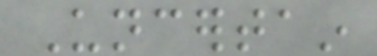Uncertain
